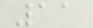11
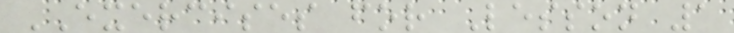EXERCISES for Lesson 1
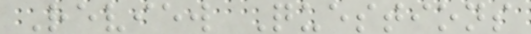Review Questions
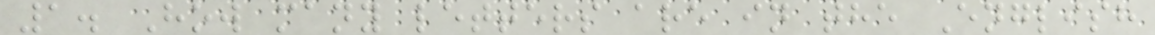1. How many letters are in the English
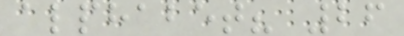alphabet? 26
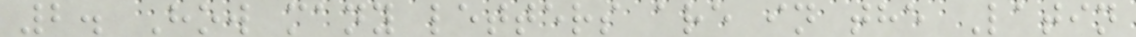2. How many letters are in the Latin
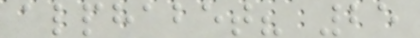alphabet? 25
